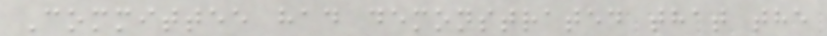Committee had demonstrated that the
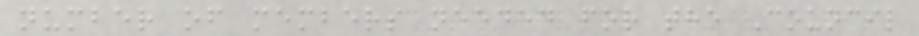number of members needed for the Council
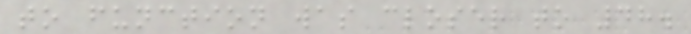to function was closer to 48.
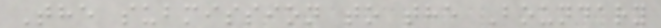The submission to the Boundary
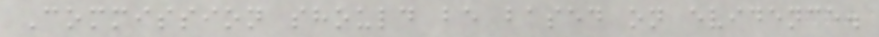Commission should be based on evidence.
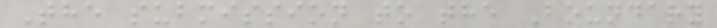The submission to the Boundary
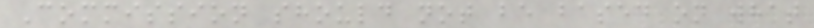Commission should not be based on what
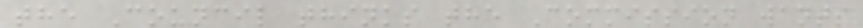the Council thinks the Commission wants
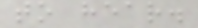to hear.
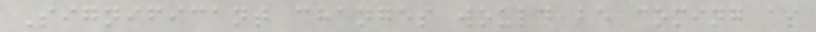Significant changes would be coming as
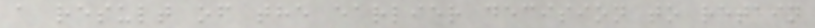a result of the earlier decision to retain
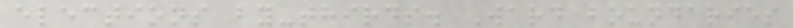elections by-thirds. Ward boundaries
